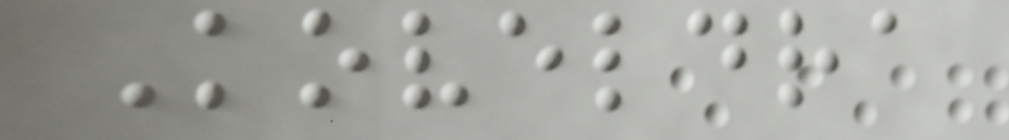Koveldra
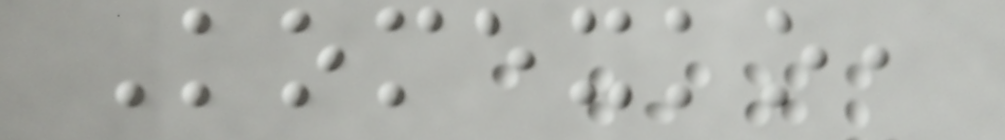Komexko,
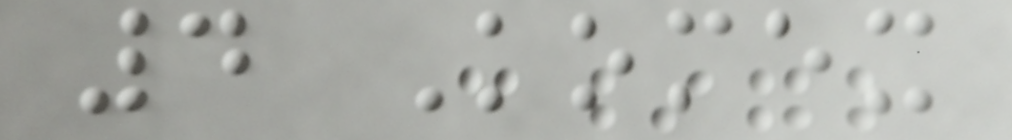4 Komex
